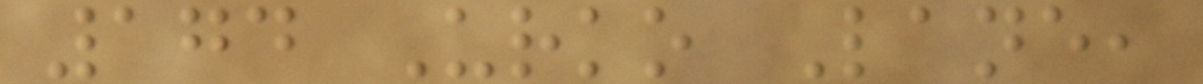174 Urko Lane,
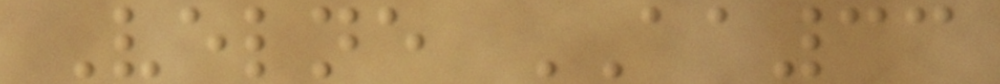Velne AA33
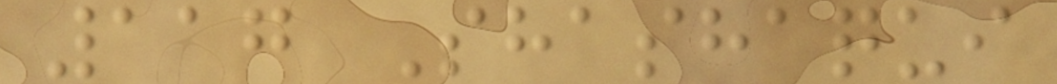117 Shashaqui
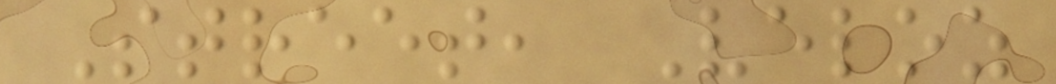Street, Veloz
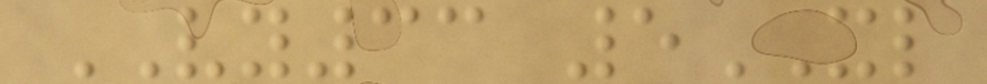VY33 5XL
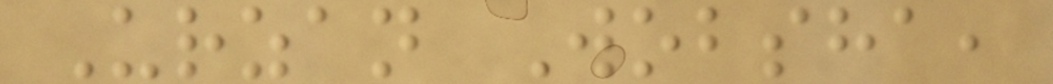Urzan Wobsha,
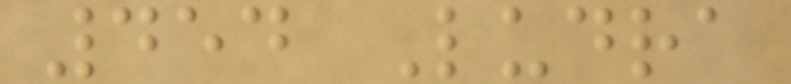454 Ludra
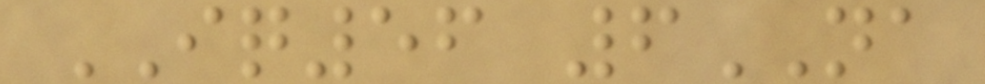IQ56 6NA
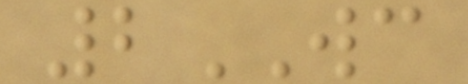2WC
